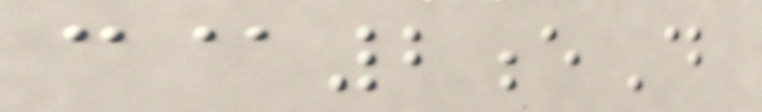c@2eD
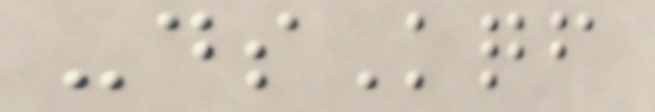-dsKqf
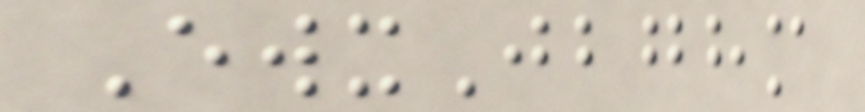EwxJbghm
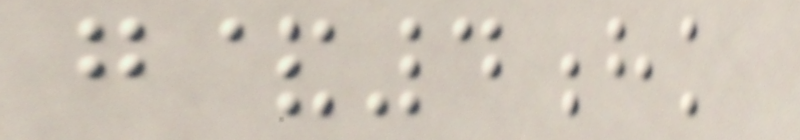g&4hk
